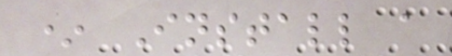* Install a
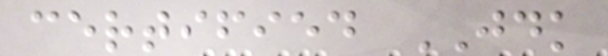certified JDK
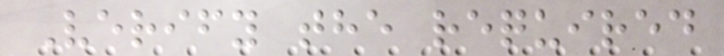Verify the required
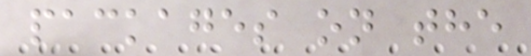packages on the
